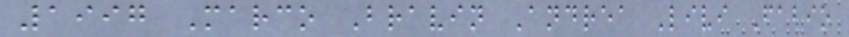1997 Marco Bravin Andrea Livi Fabio
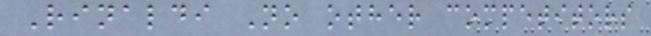Rinaldi No other competitors
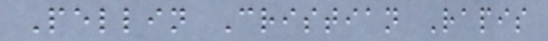Pellin Cristian Rapis
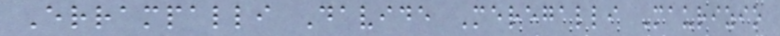Errampalli Davide Meregalli Maurizio
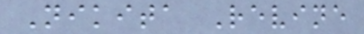Nikita Revine
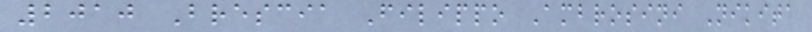2010 Brescia Filippo Ambrosini Nikita
